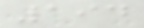194
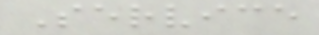Service
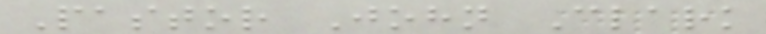Pastor John Clark
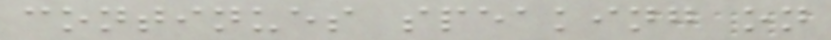continues speaking on
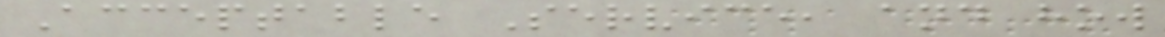Acceptable Service, and how
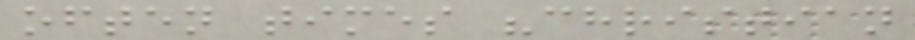often times "christian
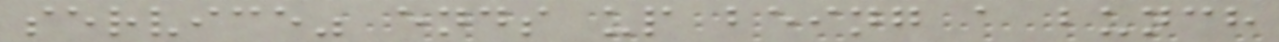service" ends up being a bunch
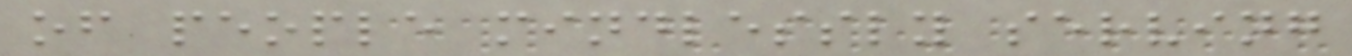of people mindlessly serving
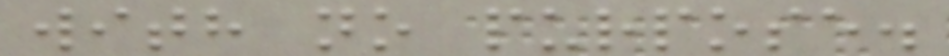with no purpose.
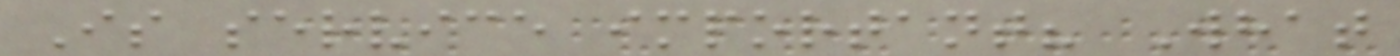Is service important? What
